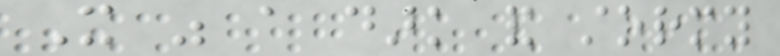It was a dark and stormy
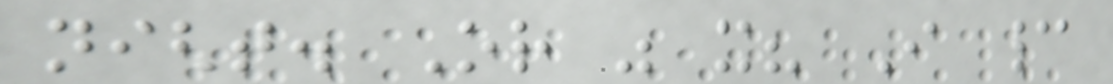night. Or was it? I cannot
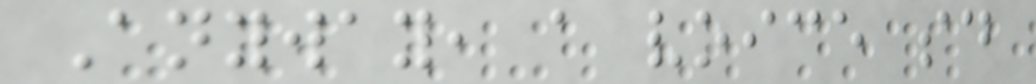Anyway, a voice said
